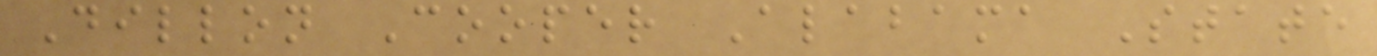Dillon Cooper Alabama State
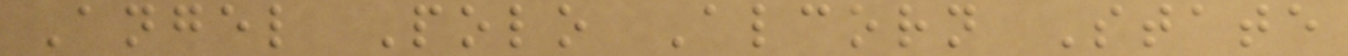Angel Polo Alcorn State
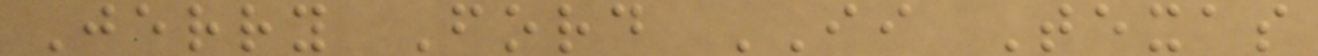Jerry Ford II Texas
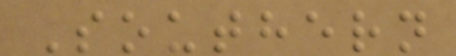Southern
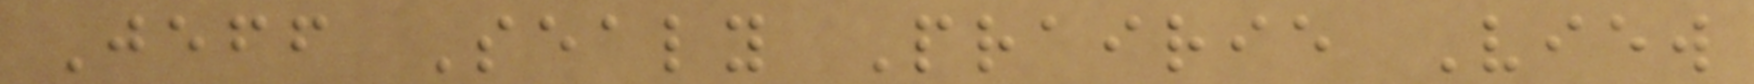Jeff Sealy Prairie View
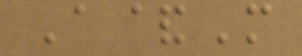A&M
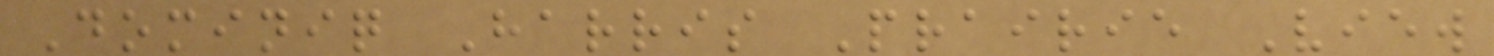Dominiq Harris Prairie View
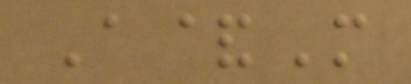A&M
